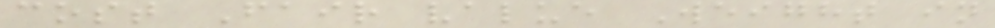cost Fair value Weight in
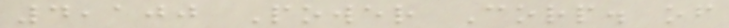4,100 Power Corp. of
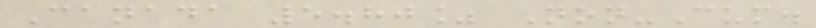Canada 5.80% Non-Cum.
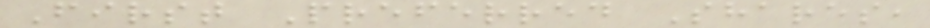First Preferred Shares,
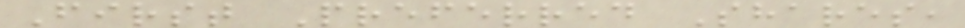First Preferred Shares,
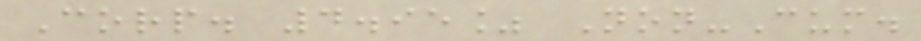Corp. 4.95% Non-Cum.
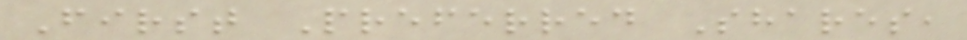First Preferred Shares,
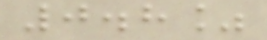0.8%
